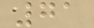71
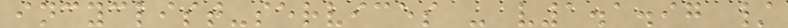incyclist-services - v1.1.97 /
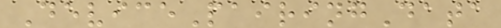DevicePairingData
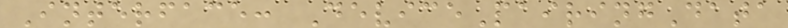Interface: DevicePairingData
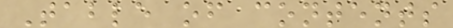Table of contents
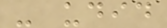- udid
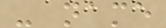- name
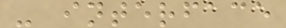- interface
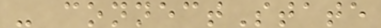- connectState
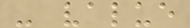- value
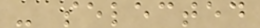- selected
